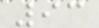93
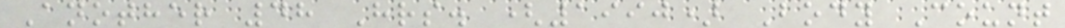Another 48 Hrs. (1990) Body Count
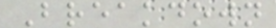Breakdown
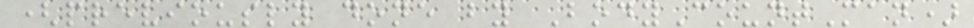(previously done by BodyCountMan)
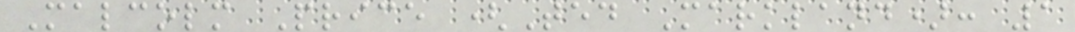Malcolm Price (Ted Markland): 1
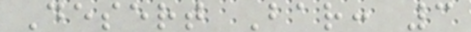Desert Bar: 3
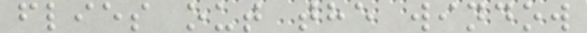flies out the window
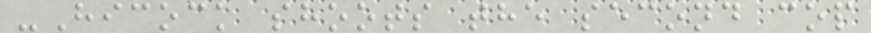-Hicock shoots the second cop
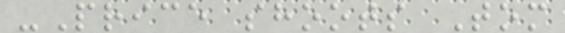-Price shoots Tom
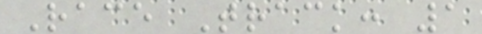Race Track: 1
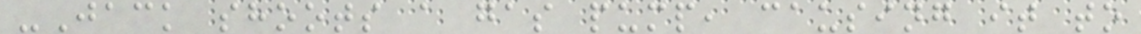-Jack shoots a gas pump, causing it to
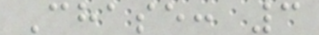Chase: 3
